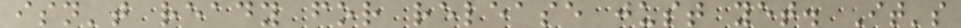isn't ready for release just yet. It's
